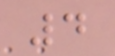4
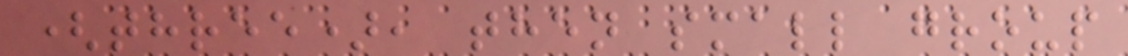(three), then small group
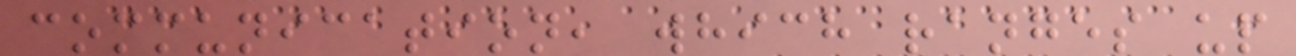communication, which ranges up
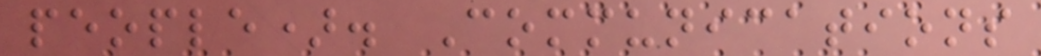people). Communications
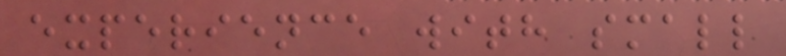experience with small
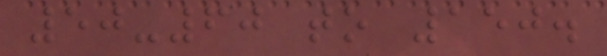50-60 to 150.
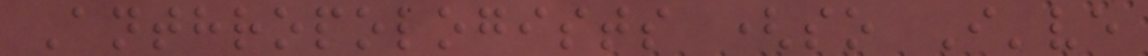Anthropologists (so I've
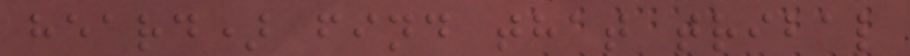heard) find that tribal
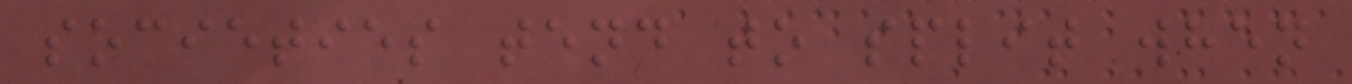societies tend to split when
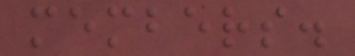members.
